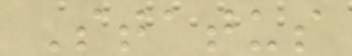Status
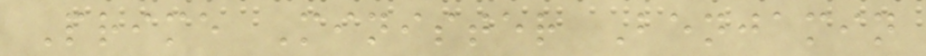Prime Minister Benjamin
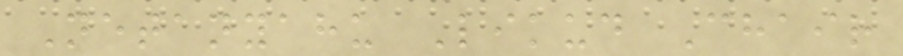Netanyahu Likud Chair
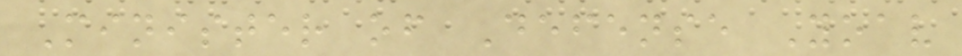Minister of Defense Yoav
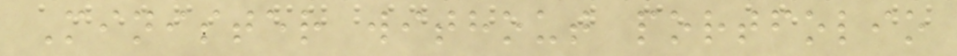Minister without portfolio
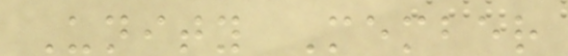Unity Member
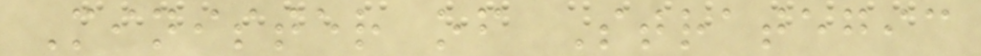Minister of Strategic
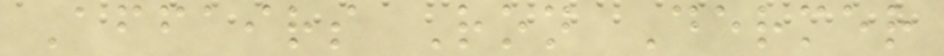Affairs Ron Dermer
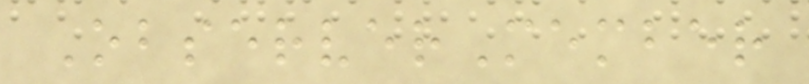ObserverMember
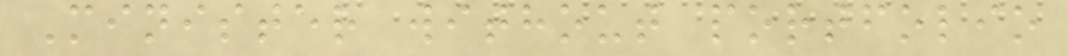Minister without portfolio
